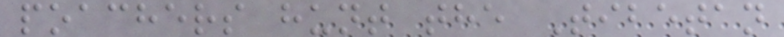poachers hunt the Tibetan
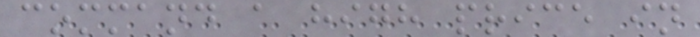command a high price in
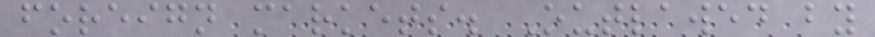foreign markets. Outlawed by
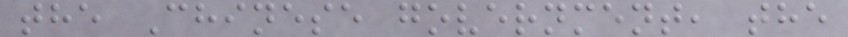the Chinese government, the
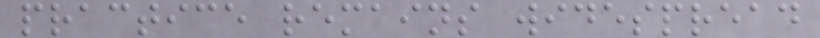practice remains widespread
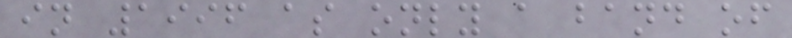in 1996 as only a band of
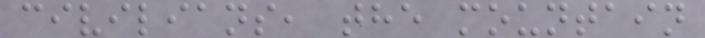civilians, the mountain
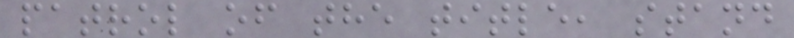patrol of the title, stand
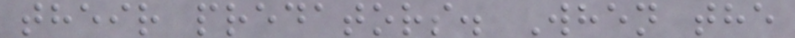their predators. When the
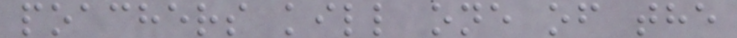poachers kill one of the
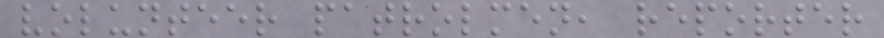volunteer patrolmen, reporter
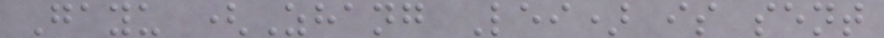Gayu (Zhang Lei) is sent
